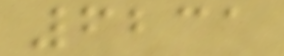6231
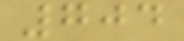704
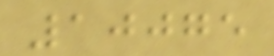10075
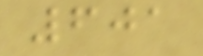601
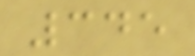345
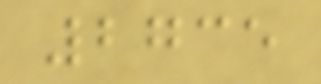2735
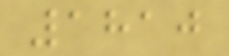1810
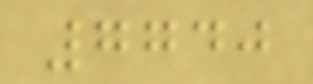7740
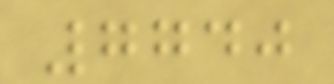7740
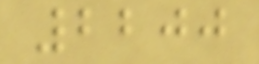2200
